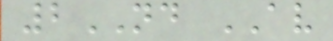2ND AV
